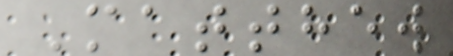Matthew
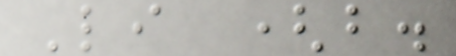Li (b.
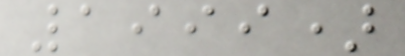1999)
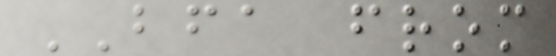BFA from
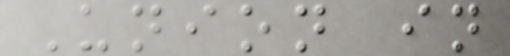Union in
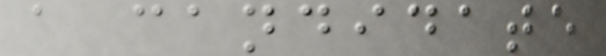a candidate
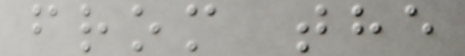from the
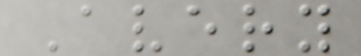Avery
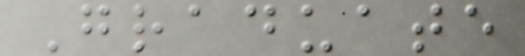Graduate
